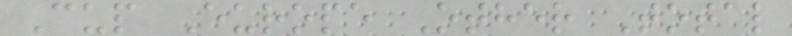Cup Europe Other Total
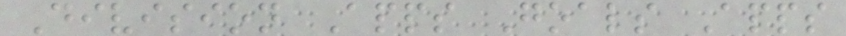Division Apps Goals Apps
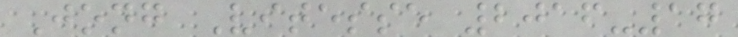Jong Vitesse 2016-17
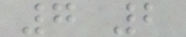7 2
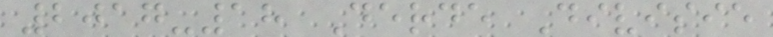2017-18 Derde Divisie
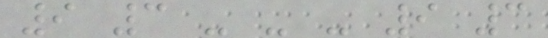9 3 - - - 9 3
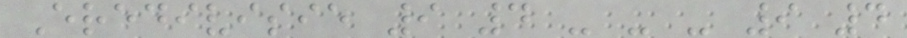Eredivisie 9 4 - - - 9 4
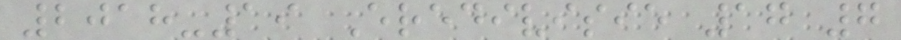2018-19 Eredivisie 17 7
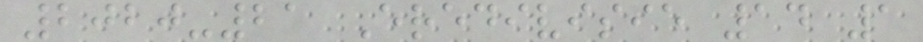2020-21 Eredivisie 14 1
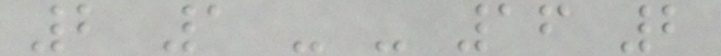2 1 - - 16 2
